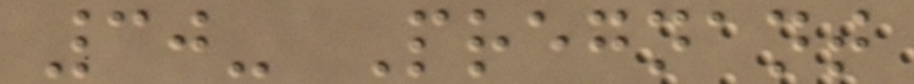30- Pregnant
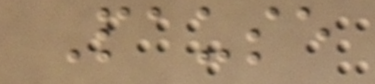Pause
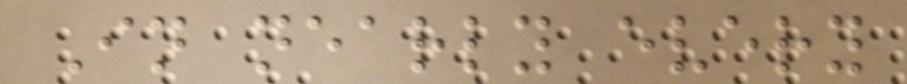In nearly every
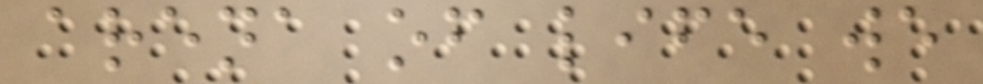arena of life we
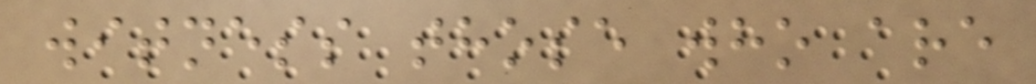witness those who are
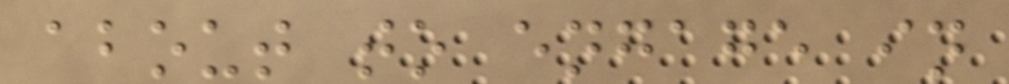about to engage in
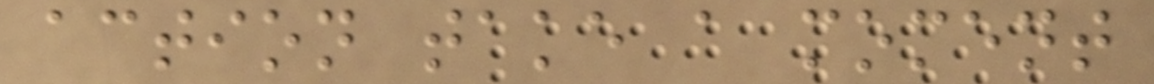action take a moment
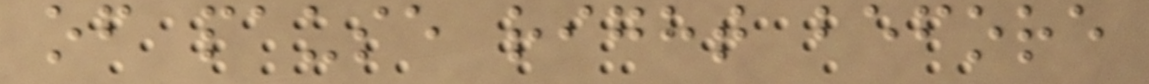of pause right before
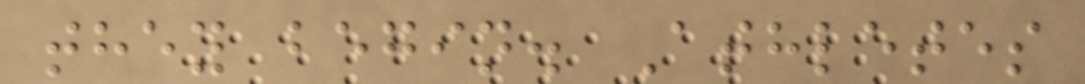they begin. Athletes
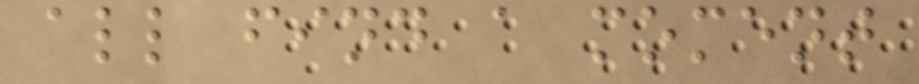all find a moment
